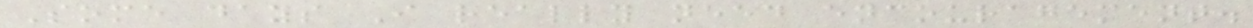Some days I really need encouragement.
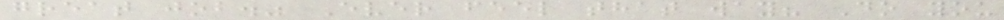great job." Ever feel that way? Do you
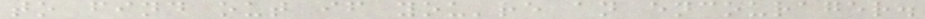to find out if you're an encourager.
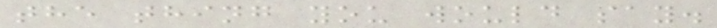the thing you would say.
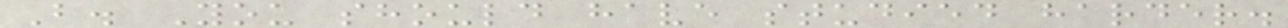B. You should have studied harder.
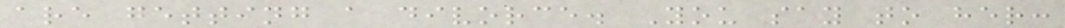are getting a divorce. You say to her:
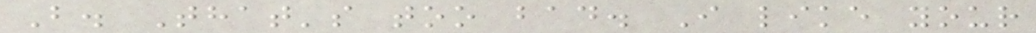B. That's too bad. I like your
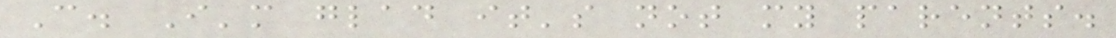C. I'm glad it's not my parents.
